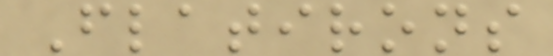Flatirons
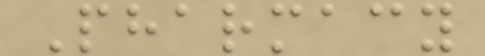Pharmacy
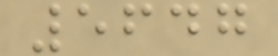5647
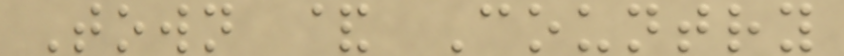Town & Country
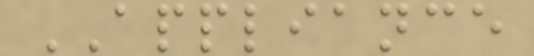APPLIANCE
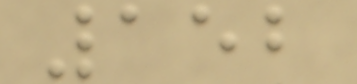152
